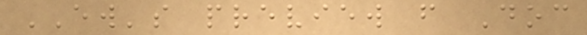EW's preview from Doc
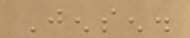Jensen.
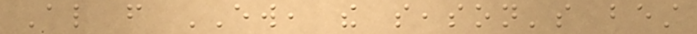Also from EW, the season's best
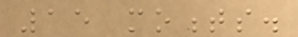15 moments.
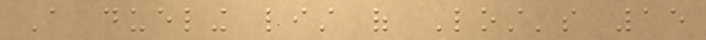A dueling list of Lost's 15
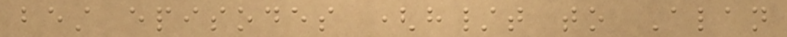best episodes (h/t to Alan
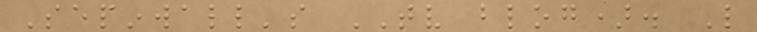Sepinwall's TV blog). Like
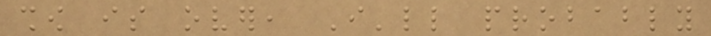show is over, I'll probably
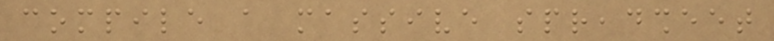compile a massive spreadsheet
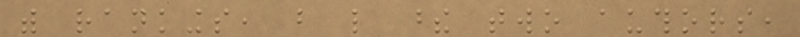with rankings, but like these two authors,
